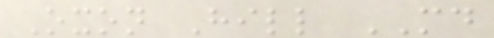Oxon Hill MD
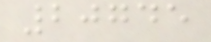20745
